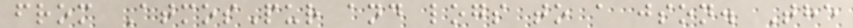from AtmosPur and logs to a json. The
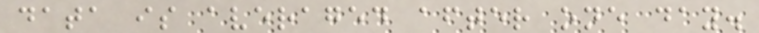data is averaged after one day.
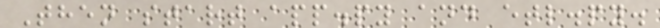Then start app.py and etl.py.
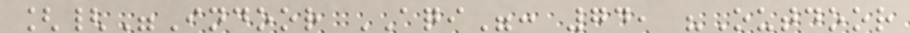[{"Indoor AQI": 74, "Outdoor
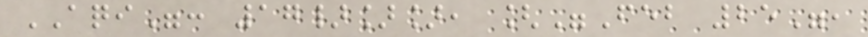AQI": 17}]], ["Feb 25",
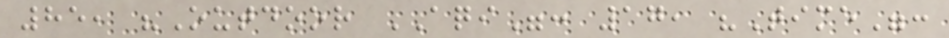85, "Outdoor AQI": 17, "Time":
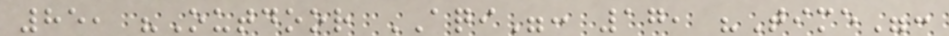85, "Outdoor AQI": 17, "Time":
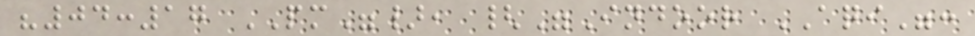"04:17 PM"}, {"Indoor AQI":
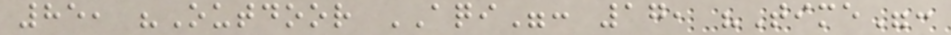85, "Outdoor AQI": 17, "Time":
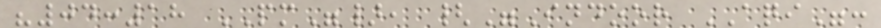"04:18 PM"}, {"Indoor AQI":
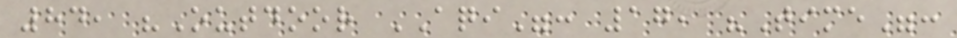84, "Outdoor AQI": 17, "Time":
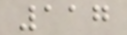117
